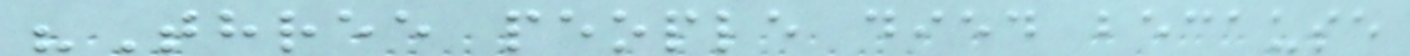"Three people died because
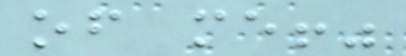of me!"
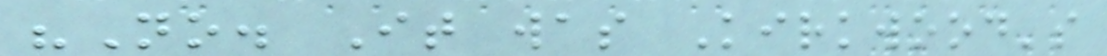"No. It was Kirkwood's
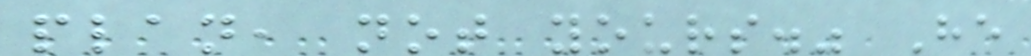plan, not yours." He
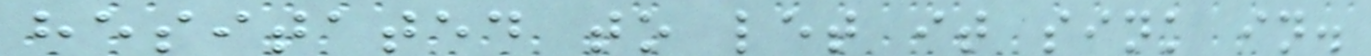hesitated to let it sink in.
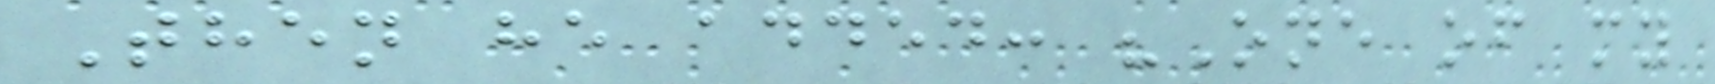Then he added: "One of my
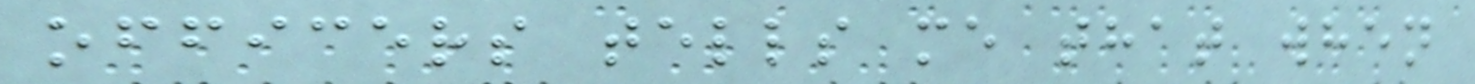officers tells me that when
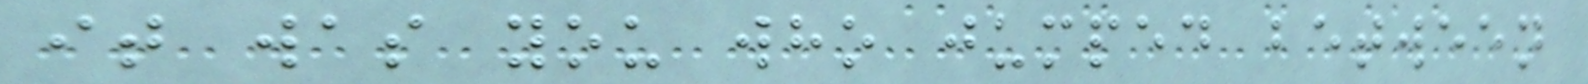it was you who jumped between
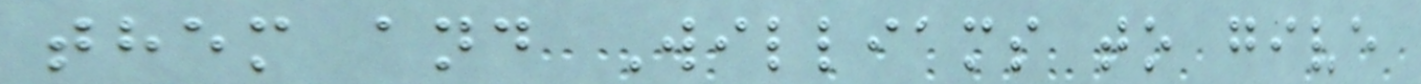them and Williams to give
